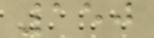150
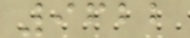9622
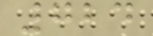724
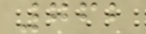762
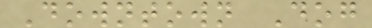Downtown Dog
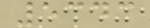5343
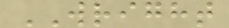WRIGHT
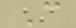C
